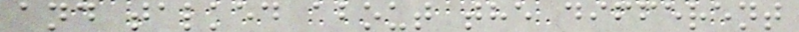and talked about the different
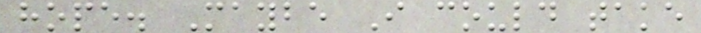hope. Maybe I could take
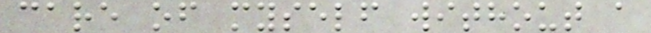care of myself without a
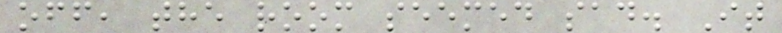off, the room seemed sad. It
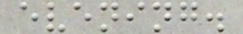evening.
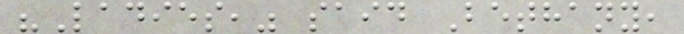"Ladies," said Bethany,
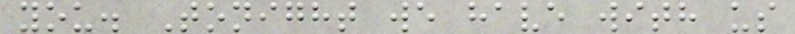you. Tonight we have with us
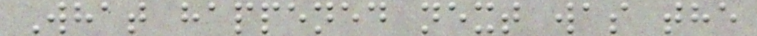What happened next was the
